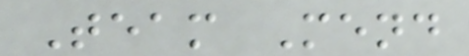Team Mend
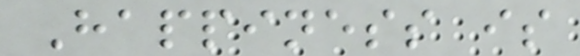Happiness is
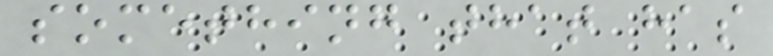something that has
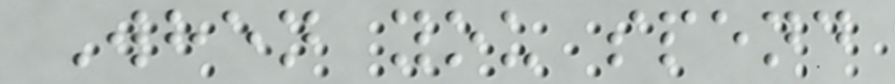When you spend
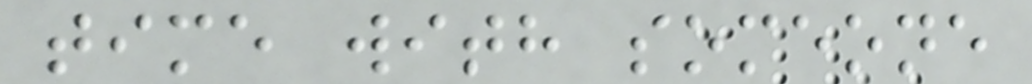time with someone
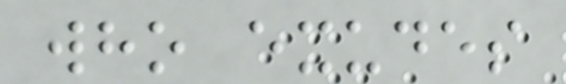who exudes
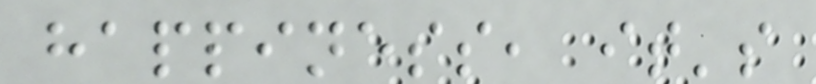happiness, it's
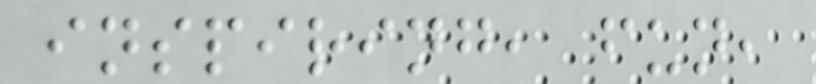inspiring, fun,
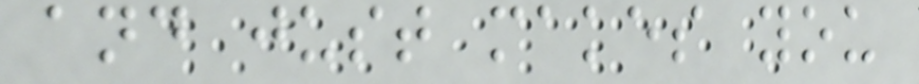and just makes you
